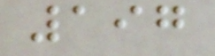197
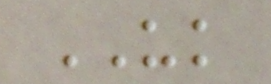UK
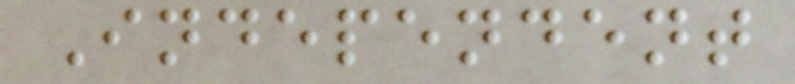Independent
